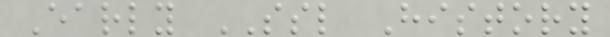Early SSL History
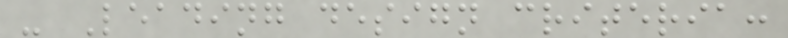- Leading design criteria:
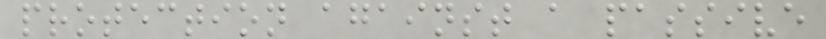protection against a passive
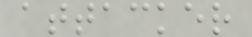attacker
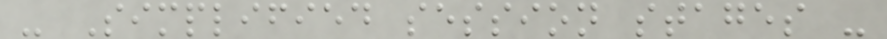- Simplified session stages -
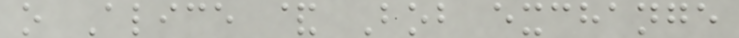o Alice & Bob exchange
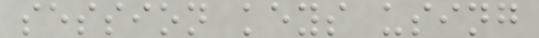session keys using
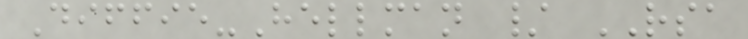Diffie-Hellman / RSA
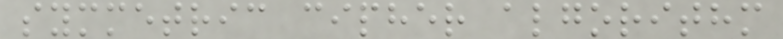symmetric cipher algorithm
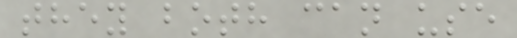they both can use
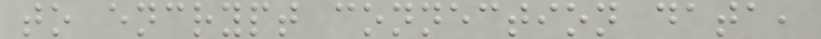to encrypt connection data,
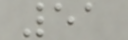51
